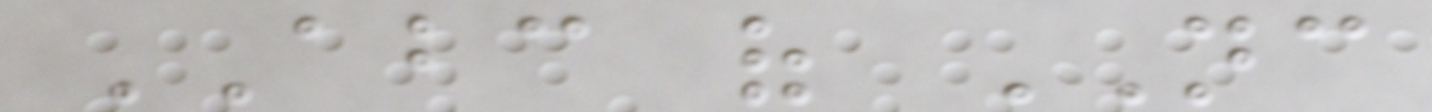ABC of NC
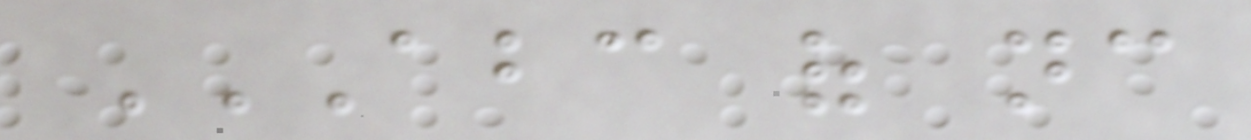ABC OF NC
